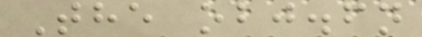The obj.fn
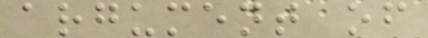argument of
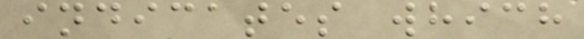indicates which
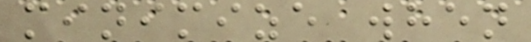minimize when
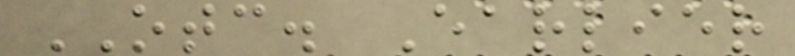OTC. Earlier
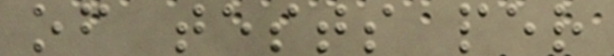of tests per
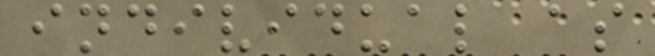individual as
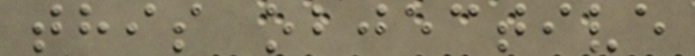this objective
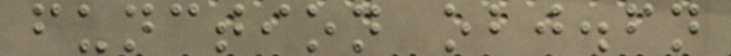function obj.fn
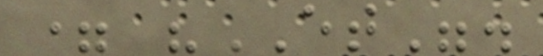= "ET".
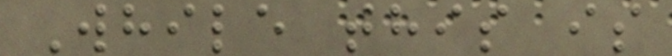While this is
